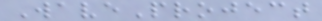WaveProject
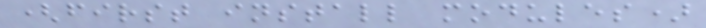(first install modules)
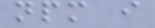npm i
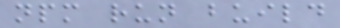npm run build
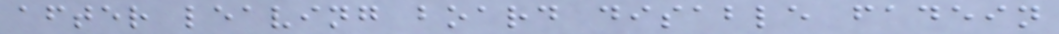after leaving board disable fadein
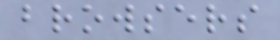browsers
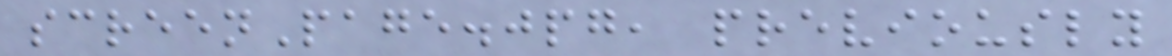screenPage.jpg, previously
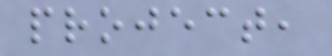project,
